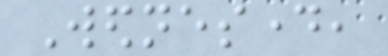Wednesday,
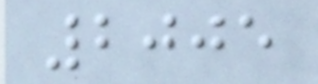2005
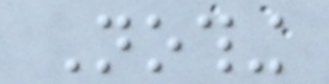Nothing
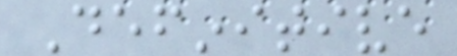Definitive
